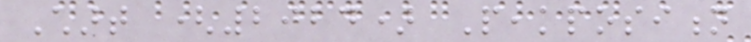Chart (2024) Peakposition
